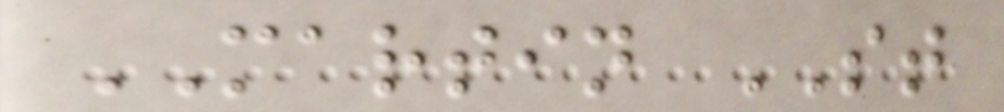MARTIN ST
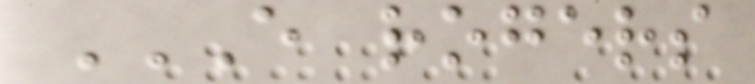E ROGERS
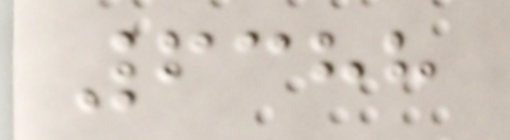6388
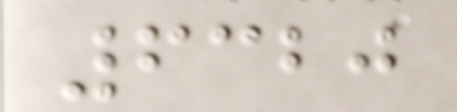6320
